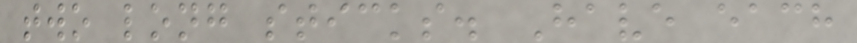two long sticks. Have each
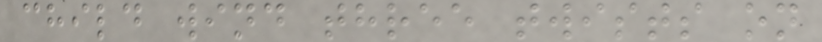child wind three twists on
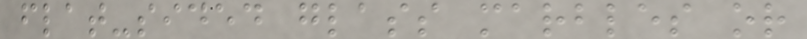flat-sided glass marbles or
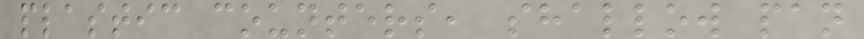plastic counters, shallow pan
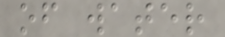of water
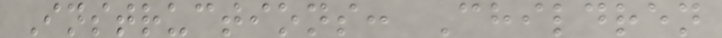Instructions: Children
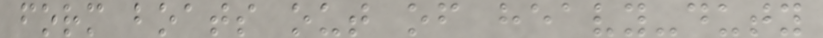form boats out of heavy-duty
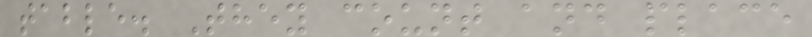table. They count and place
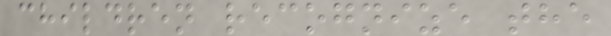children recognize the
